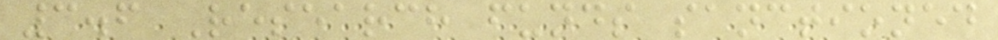3.6 Research funds sanctioned
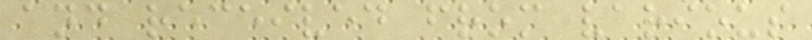and received from various
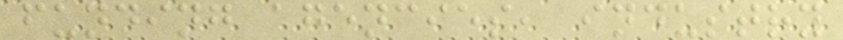funding agencies, industry
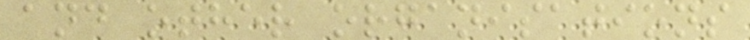and other organisations
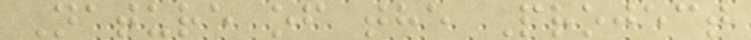Nature of the Project
